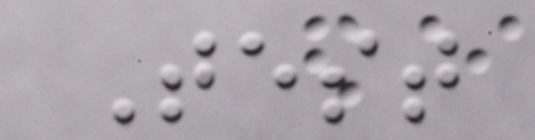Test
